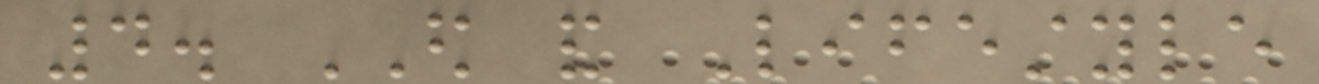4. ED and Lifestyle
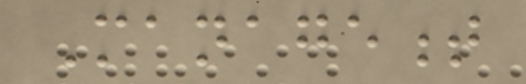Management
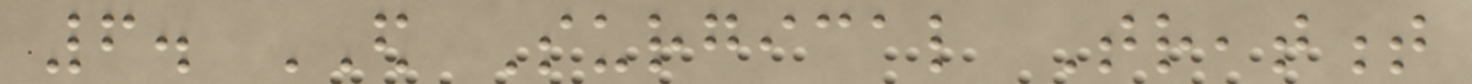6. ED Surgical Treatment
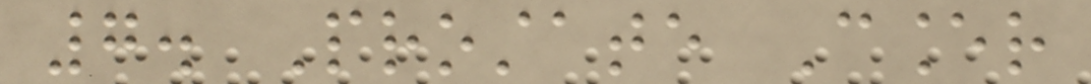7. Prostate Cancer
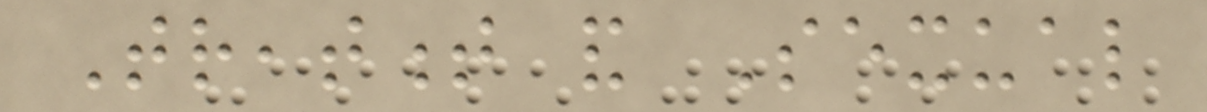Treatment and Sexual
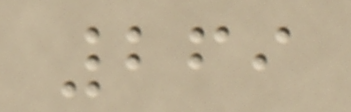269
